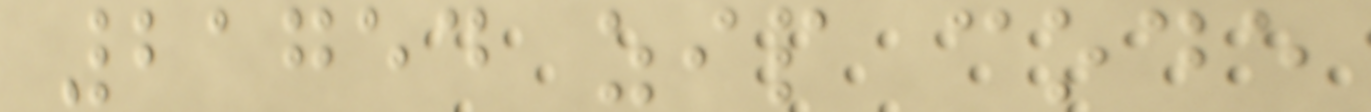21754 zip code
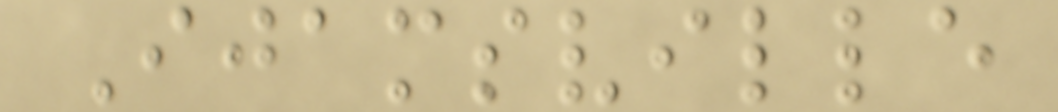Ijamsville
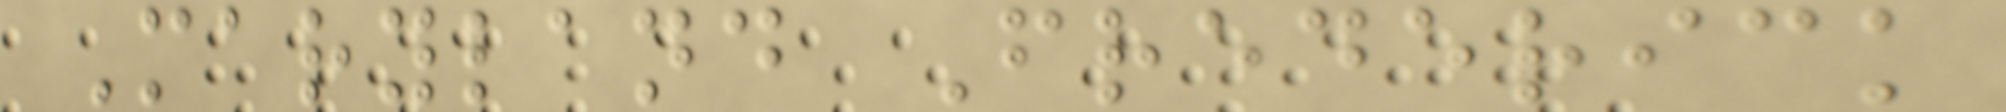Maryland Frederick
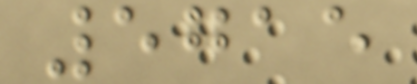5715
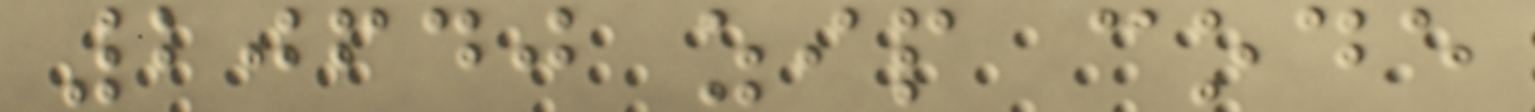20640 zip code
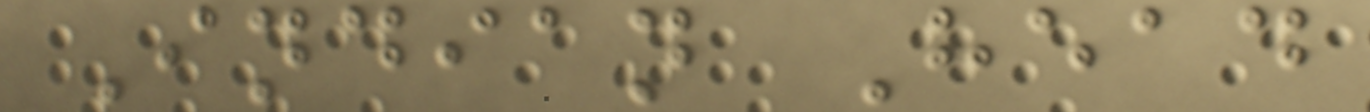Indian Head
